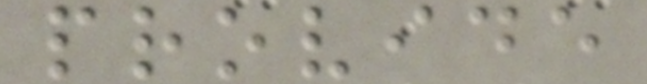provide
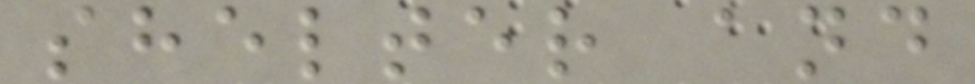shelter and
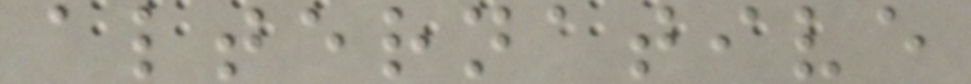alternative
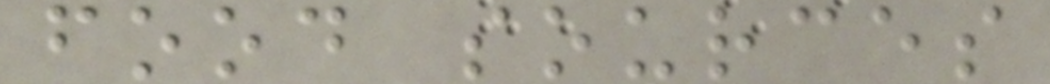food sources
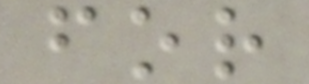for
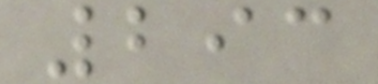293
